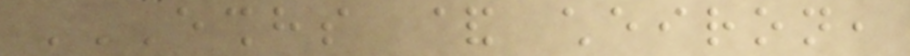ESHHS & CHEIRON,
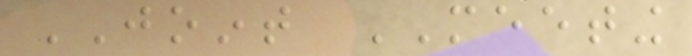JOINT MEETING
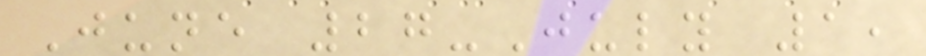June 27-July 1,
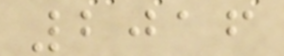2016
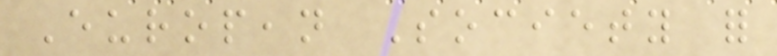European Society for
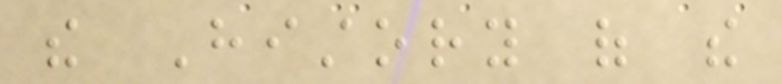the History of the
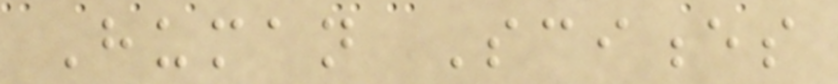Human Sciences
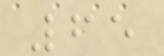65
